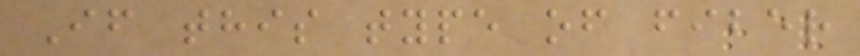If this type of fiber
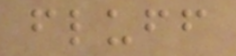fluff
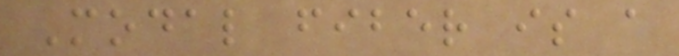Modal fiber is a
